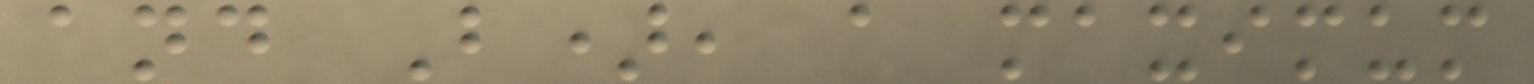and B), a maximum
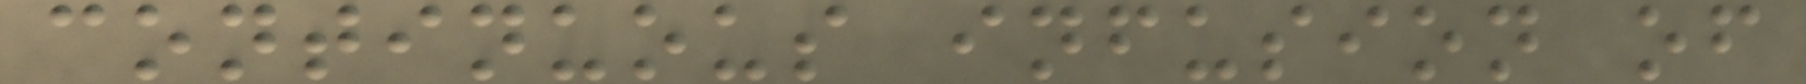continuous infusion of
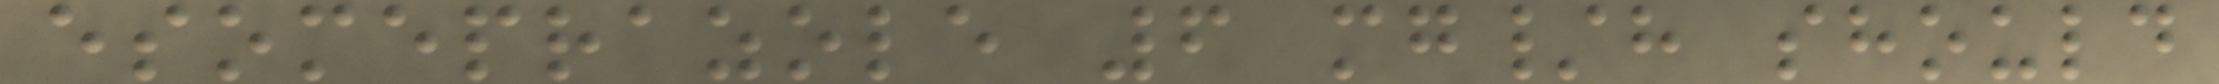esomeprazole 6 mg/h should
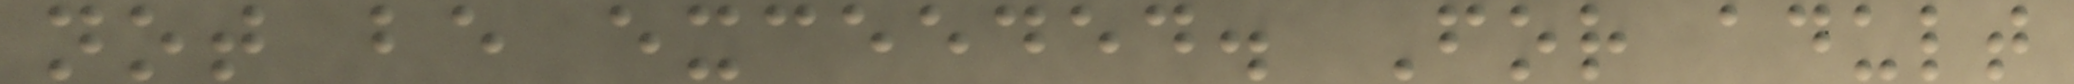not be exceeded. For adult
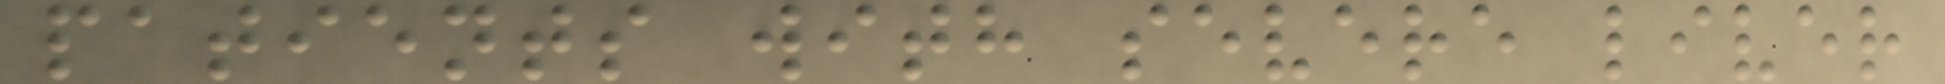patients with severe liver
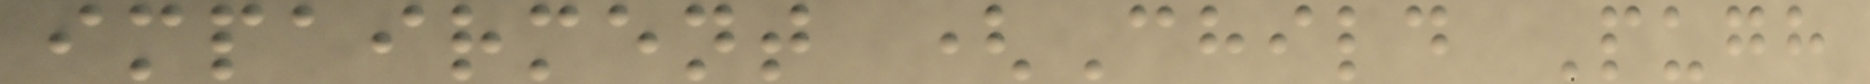impairment (Child Pugh
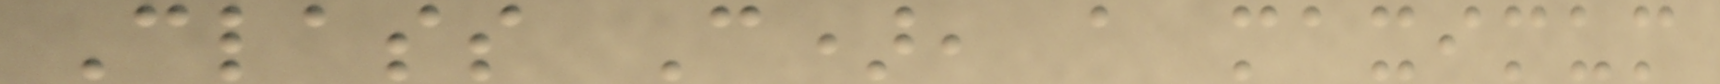Class C), a maximum
